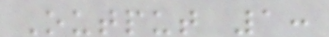Output 1:
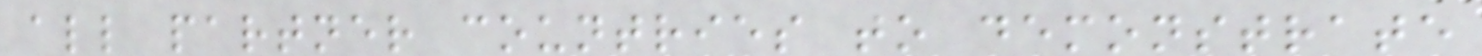all partner countries to demonstrate
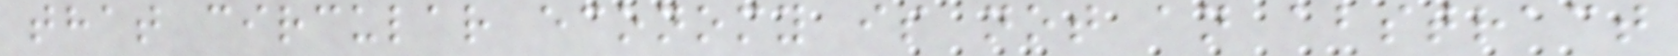that circular economy is not an abstract
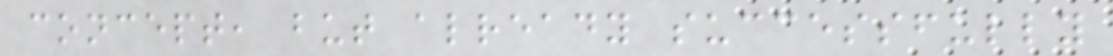concept, but already successfully
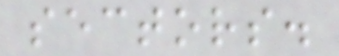sectors.
